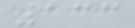133
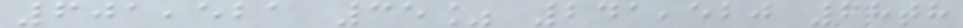601,521 35% 241,520 68th
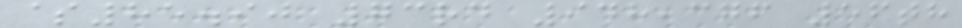$85.90 73rd 948,376 56th
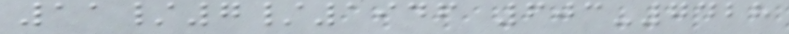11/7/1946 603-7428
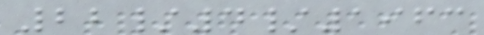22/4/1963
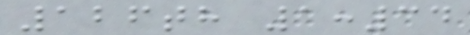126th 1:34
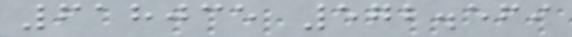618035 572.569
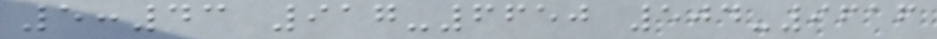5:43 917-6650 504-9616
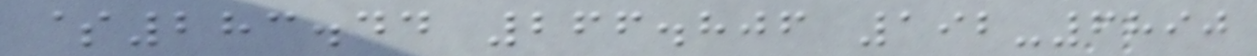$283.44 266.806 192-6890
